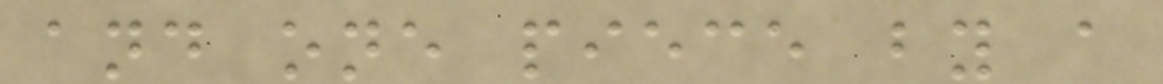and one piece by a
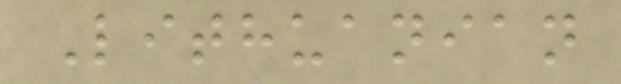Lithuanian
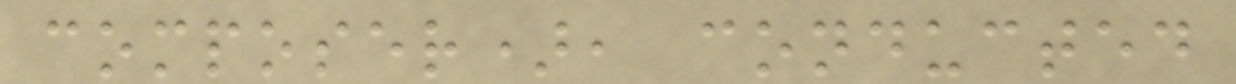composer), conducted
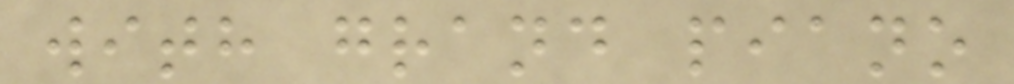with grand piano
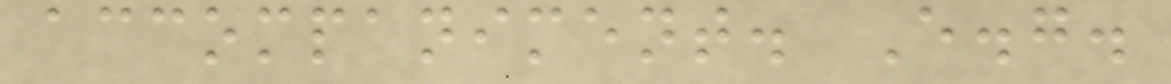accompaniment. E.g.
